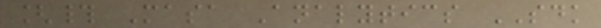[# Masa Analytics SDK
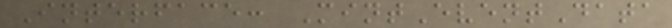Interface: MintEventData
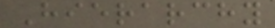Hierarchy
